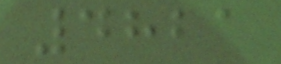4821
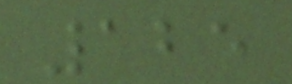125
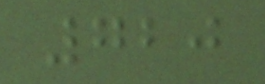720
